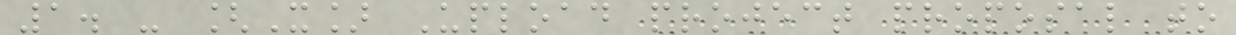1. - [X] Upload project proposal to
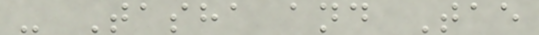- Tasha and Tae
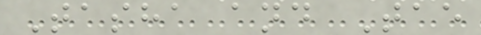Tasha and Tae
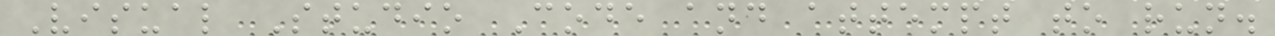Visual Studio Code and attempt to run.
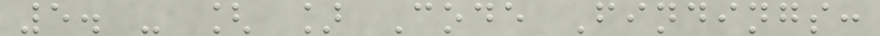5. - [ ] Code Findings:
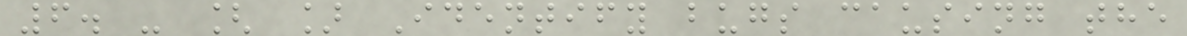6. - [ ] Identify bugs causing the
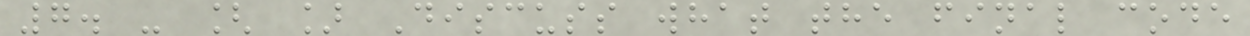7. - [ ] Discuss what the final code
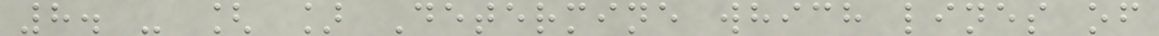8. - [ ] Determine which lines of
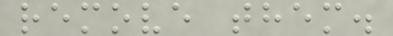remove them.
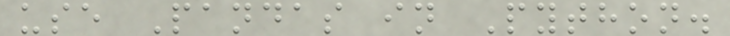use Pandas in Python.
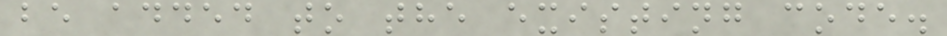be added to the existing code.
